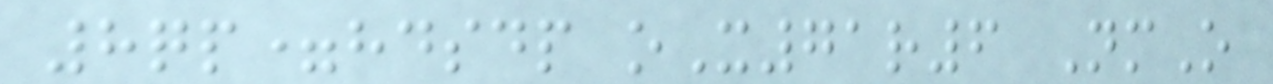8qp=hdsdp oX71r6 NmO
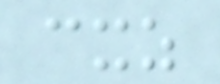cxz
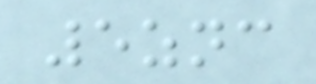5znc
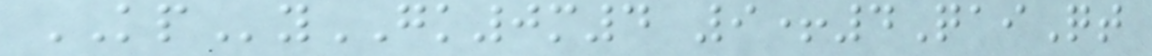KPyGK0m4 9+4QaiQt
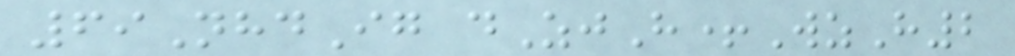69NhdIg dZjH+WzH2
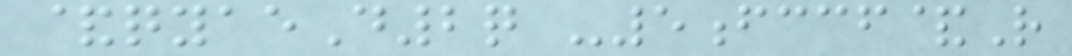&qyaeD2q -5fccf&R
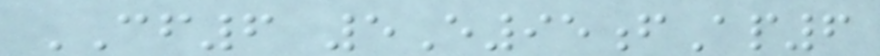CF6 5E95fAp6
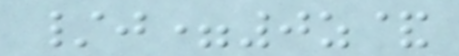/j=0z&
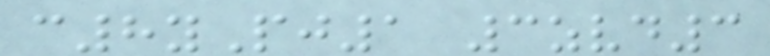c8yPj1 3zvd3
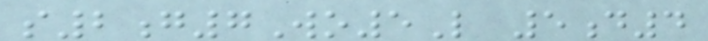s2g7Wo5L 5d4
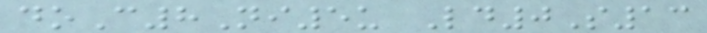doC8Ni5u Ld0S13
